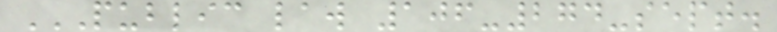PUBLIC LAW 106-274-SEPT.
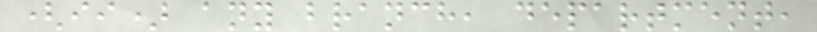(ii) any branch, department,
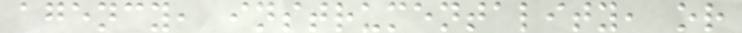agency, instrumentality, or
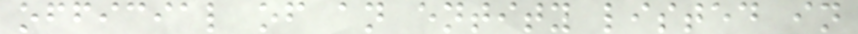official of an entity listed in
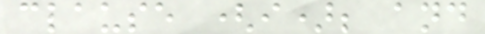clause (i); and
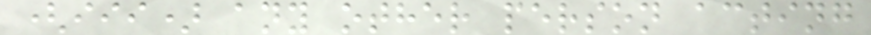(iii) any other person acting
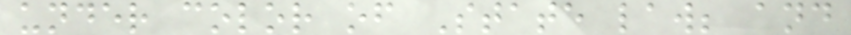under color of State law; and
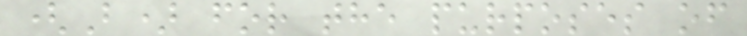(B) for the purposes of
